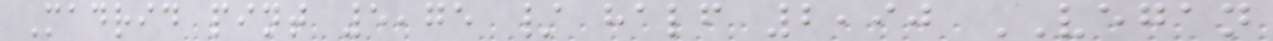Madrid pint 5,75 / half 2,90 VEGAN
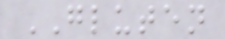GLUTEN
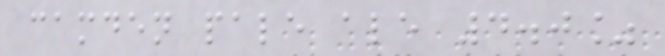camden pale ale 4.0%
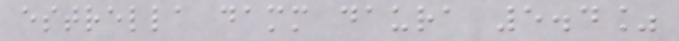estrella damm daura 5.4%
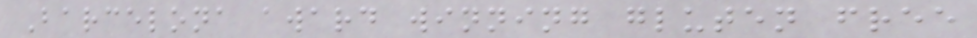Barcelona award winning gluten free
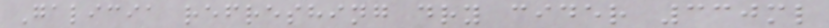Galicia refreshing dry cider 330ml
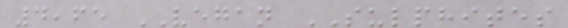4,65 VEGAN SULPHITES
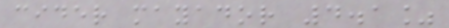cider mayador 4.1%
